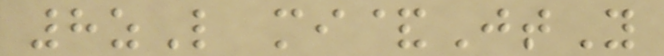8zL mi&JtY
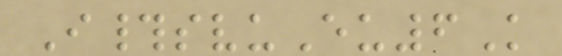I#svuEu6K
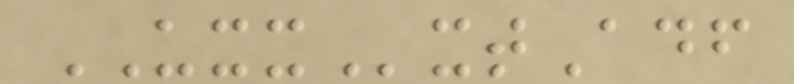UXXxtAdf
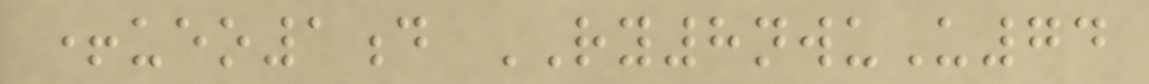+ueo1d RY8nwuU74
